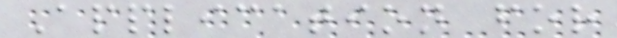Application for
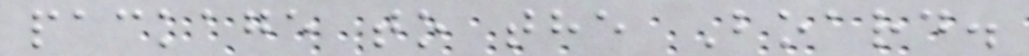package to the Board.
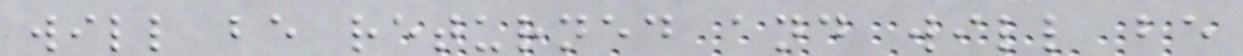will be returned and will be
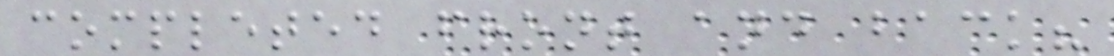completed front and back?
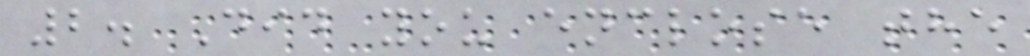2. Did you enclose the
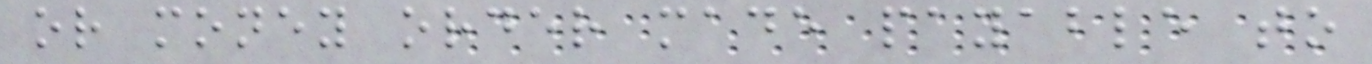or money order made payable to
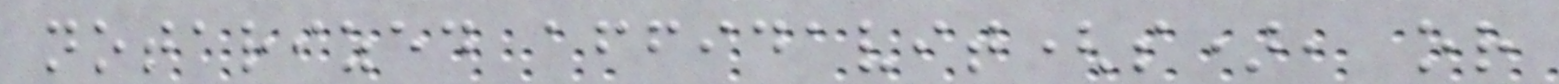notarized affidavit(s), or
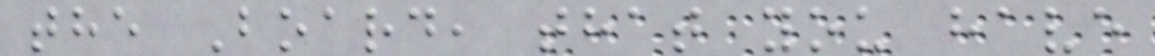the Board, that you have
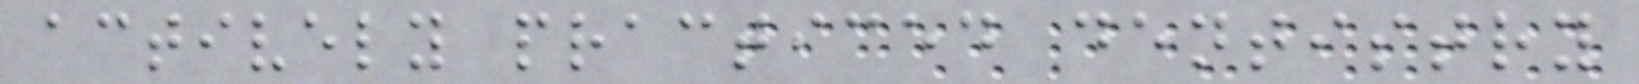actively practiced dentistry
